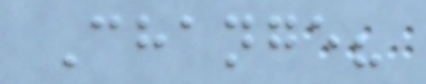Change?
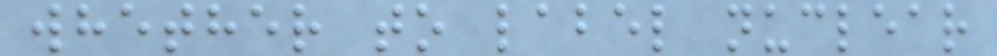whether to label nuclear
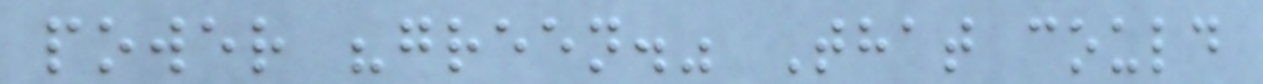power "green." That could
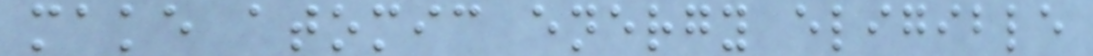make atomic energy eligible
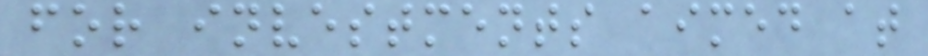for investments aimed at
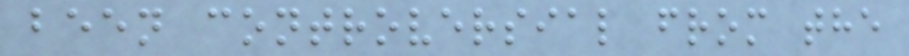been controversial from the
